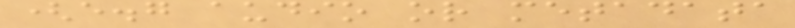(e.g audio or metadata
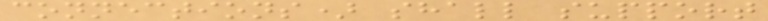connections) shall support
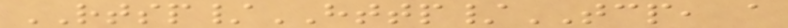RTSP/HTTP/TCP, a
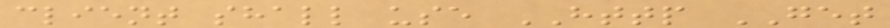client shall use HTTP GET
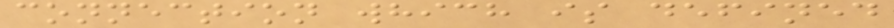connection which is defined
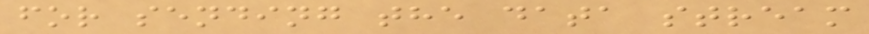for sending the data stream
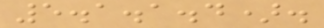5.1.1.4).
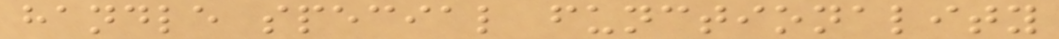handle special functionality
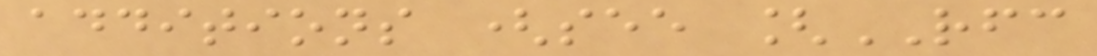additions (see [RFC
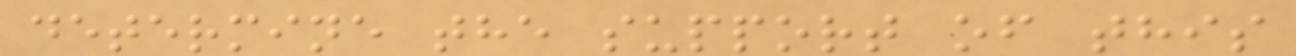determine the support of this
